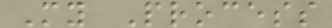My Process
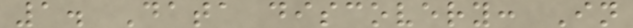1. Data discovery: In
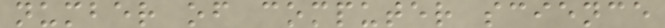number of computer science
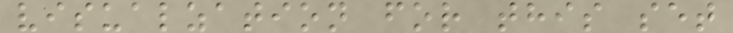visualzation for this set
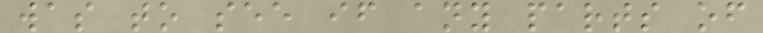was to see if any parts of
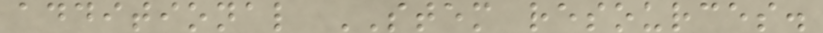additional STEM resources.
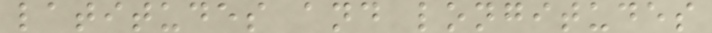latitudes and longitudes
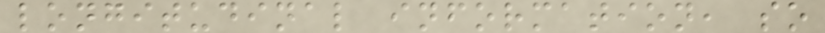longitudinal information, so
